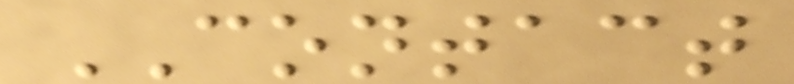CONTACT
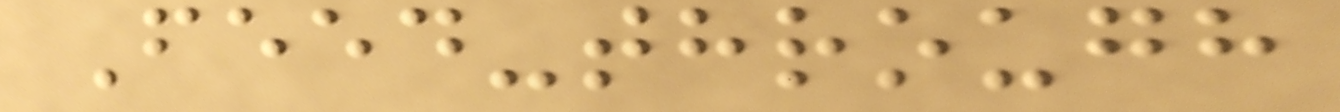Feed-through
